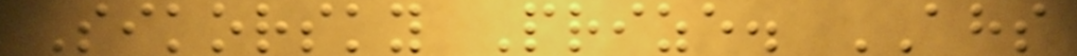Sikorsky Prize. AHS
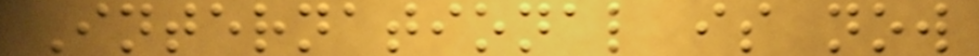International is now
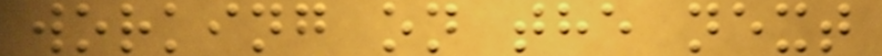working on the next
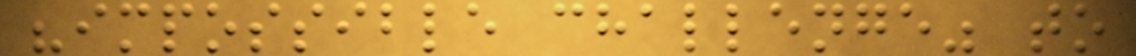"impossible challenge" to
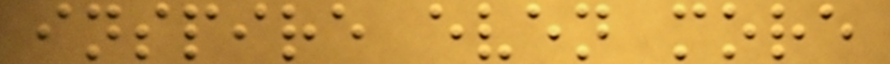inspire even more
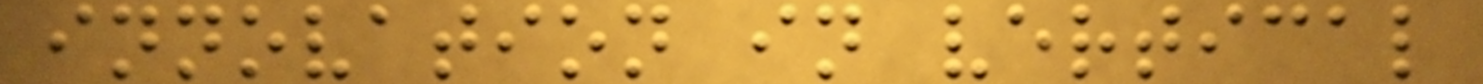innovation in vertical
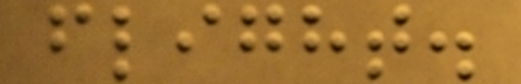flight.
